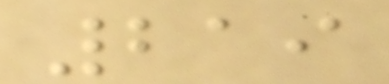219
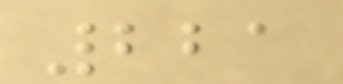221
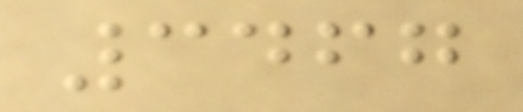3467
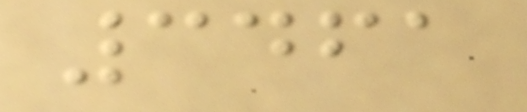3461
